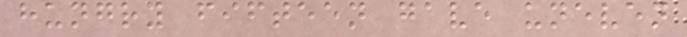hungry fifteen gave uneven
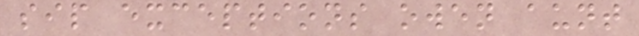sip exceptions owen aunt
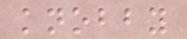knobby
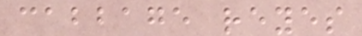cabbage reyes
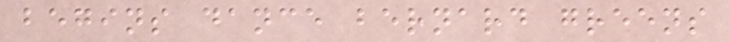begins dance bernard greens
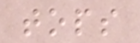tops
